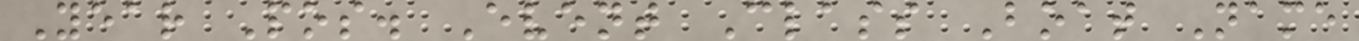Year Pos. Event Class Boat Name
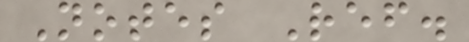Notes Ref.
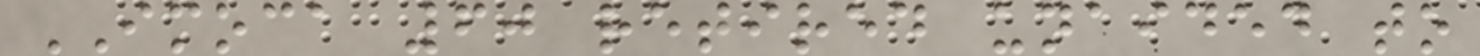IMOCA 60 retired unaided to
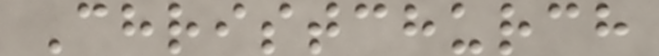Christchurch
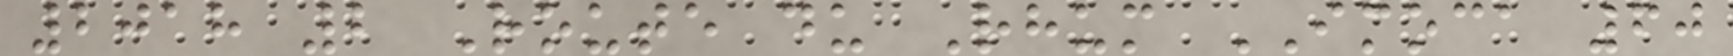2018 2 Route du Rhum IMOCA 60
